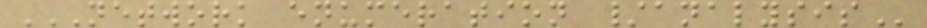NETWORK ENUMERATION /ANALYSIS
